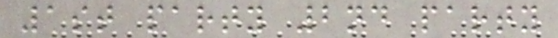1st party 2nd party
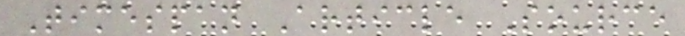Timespan Article Source
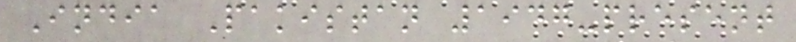India Pakistan 1947-present
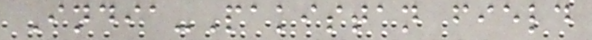India-Pakistan field
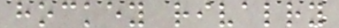hockey rivalry
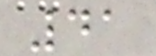41
